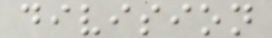division
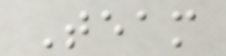Team
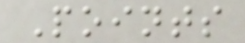Points
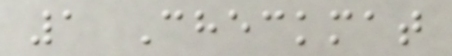1 Checkmat
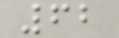62
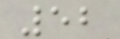52
